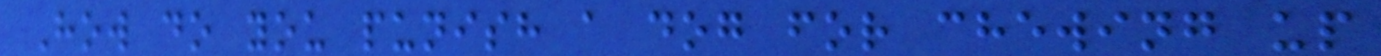How do you punish a dog for chewing up
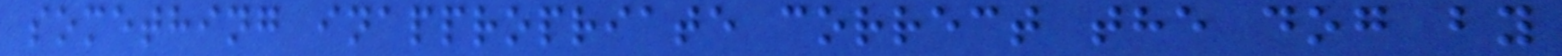something inappropriate correct the dog by
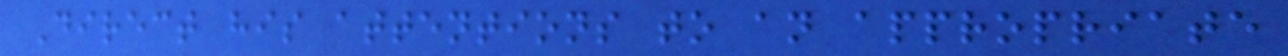Direct his attentions to an appropriate
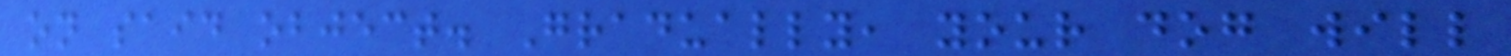on said object. Gradually, your dog will
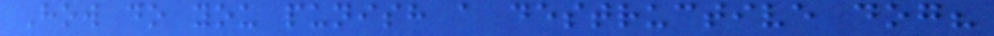How do you punish a destructive dog?
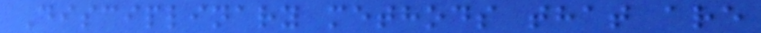Disciplinary methods that are
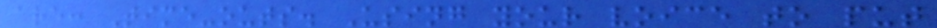are: Time-outs. Using your voice to put
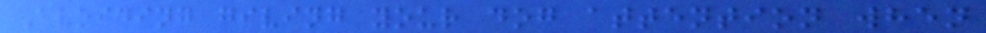Avoiding giving your dog attention when
